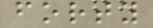forty
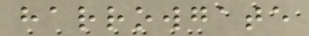harrowgate
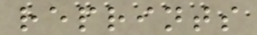reprints
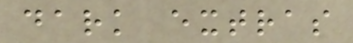dark extras
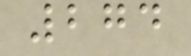274
